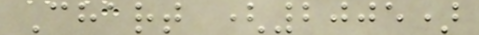Chart (2005)
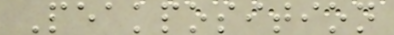Peakposition
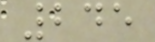245
